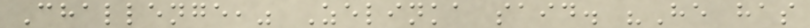Challenge," Zelinka said. "He has
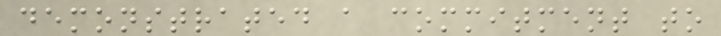demonstrated a commitment to
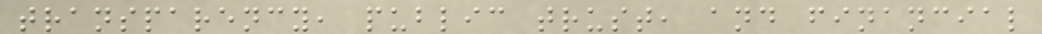transparency, public trust, and financial
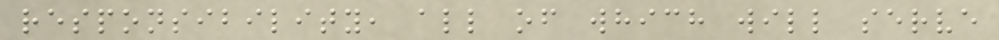responsibility, all of which will serve
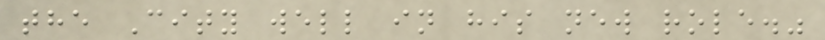the City well in his new role."
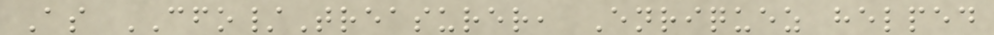As CFO/Treasurer, Enriquez helped
